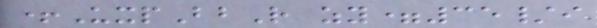+UxpBbR zy=35/i
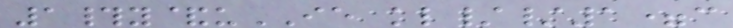1#y&uIE kl//1=c
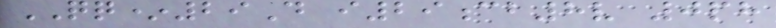QQ*29D i29cb8v 0ph
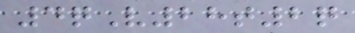4qV28t2q
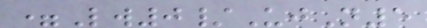=Lw0/UjN5
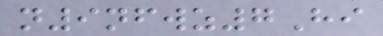n9nfwz7Hi
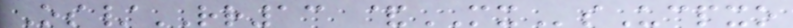Os/RR13 &MXsUcpxo
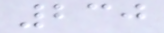230
